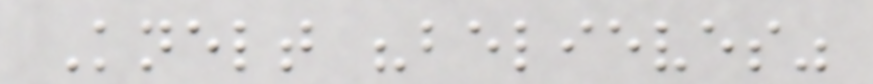Knelt "believes"
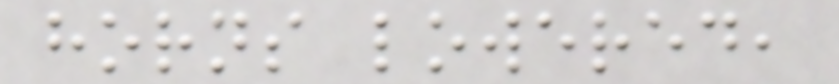horns lowered,
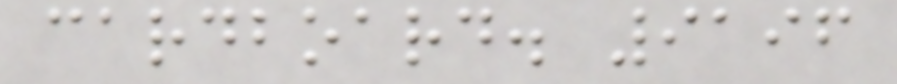cardboard. 9196
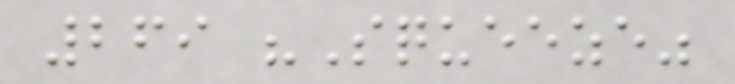269 "Squeeze"
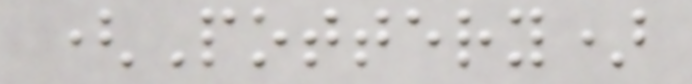(Pottery)
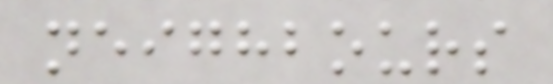neighbours
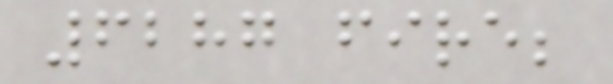6287 fire;
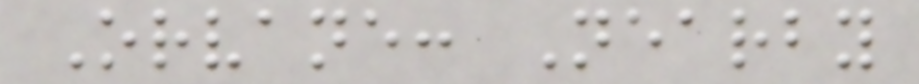Orvane: Nearby
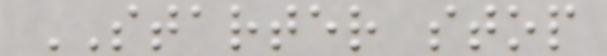STARTER stop
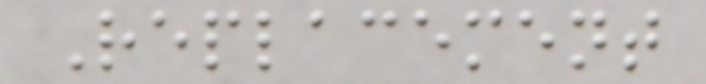Replacement
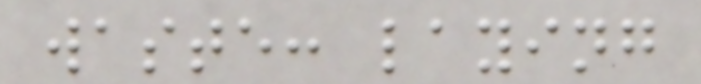waste: laying
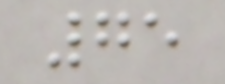75
